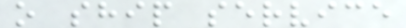o ship service
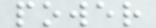power
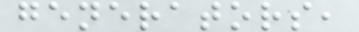generators,
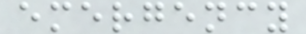emergency
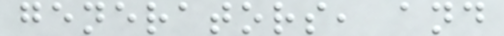generators, and
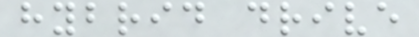hybrid drive
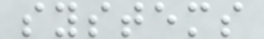systems
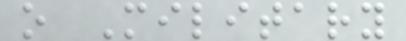o Military
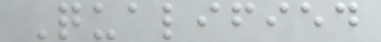Qualified
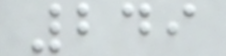249
